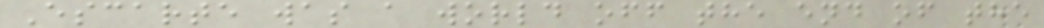Escarte was a world off the end of the
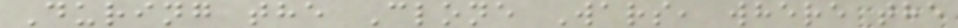During the Clone Wars, where the
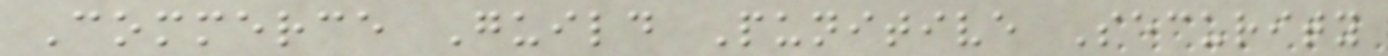Commerce Guild Punitive Security
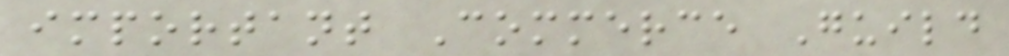important Commerce Guild
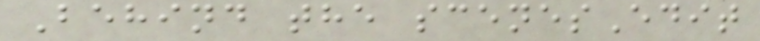Behind the scenesEdit
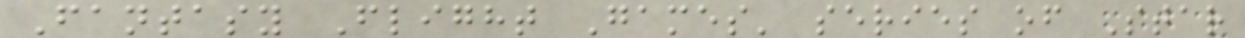Fantasy Flight Games' series of Star
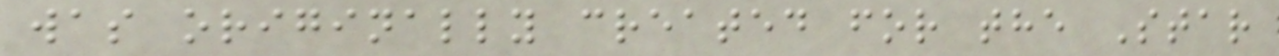was originally created for the Star
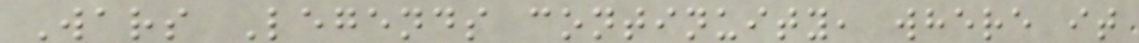Wars Legends continuity, where it
